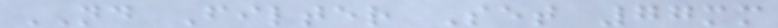ND Filter Set 77mm
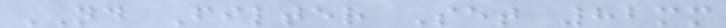ND Filter Set 82mm
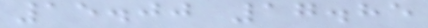15.00 17.85
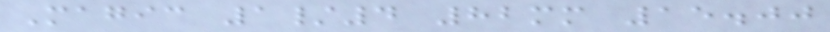Magic 1/4 82mm 15.00
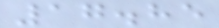17.85
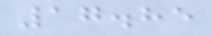17.85
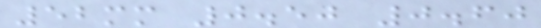52mm 0.50 0.60
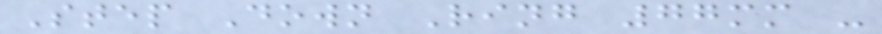Step Down Ring 77mm -
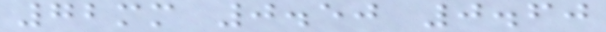72mm 0.50 0.60
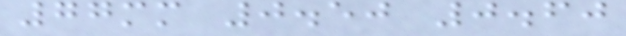77mm 0.50 0.60
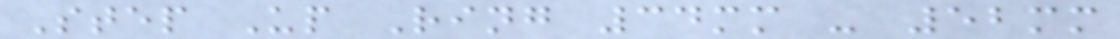Step Up Ring 34mm - 52mm
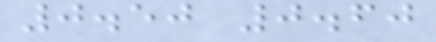0.50 0.60
